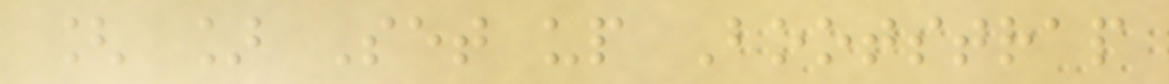[ ] Set up Bootstrap
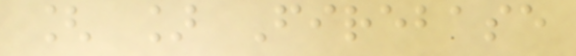[ ] Firebase
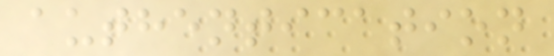authentication
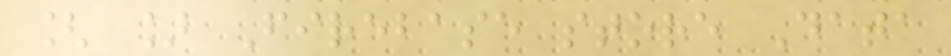[ ] Firebase store Data
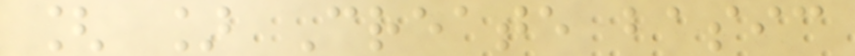[ ] Create basic
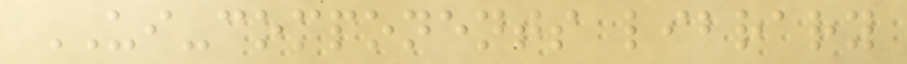UI-components library
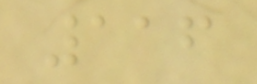116
